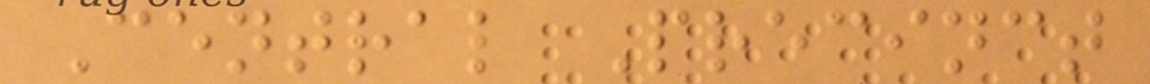Central Precinct
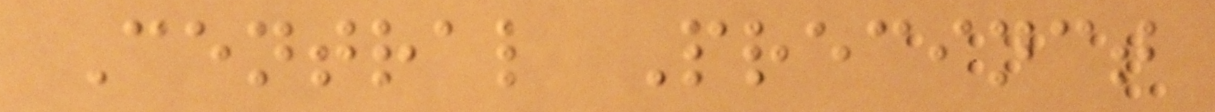Central Precinct
